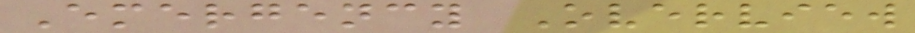Emergency Overview
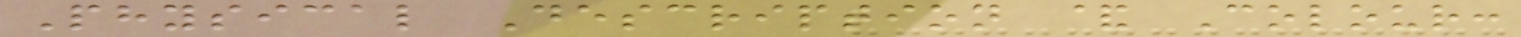Physical Description & Colour:
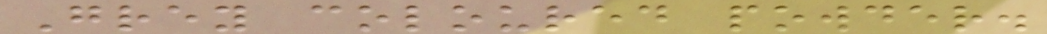Grey coloured powder.
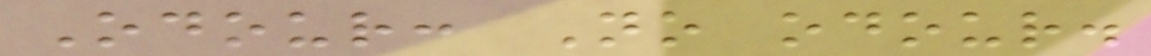Odour: No odour.
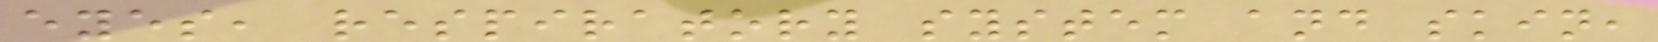eyes, respiratory system and skin,
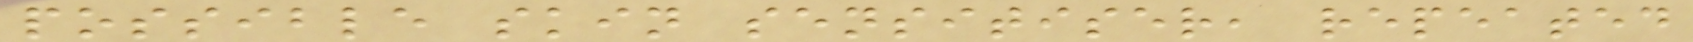possible skin sensitiser, repeated
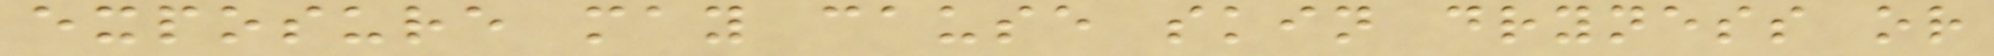exposure may cause skin dryness or
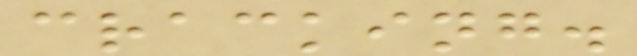cracking.
